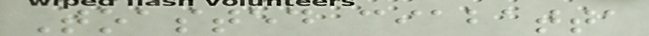Toasted ciabatta
